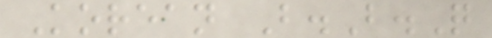Korean B.B.Q
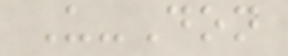U-Don
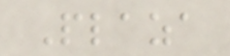Plaza
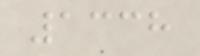1338
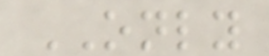ONLY
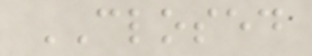CLOSED
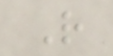R
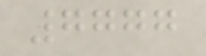7777
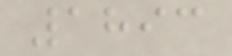1893
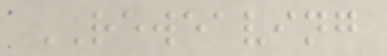REWEAVING
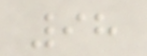98
